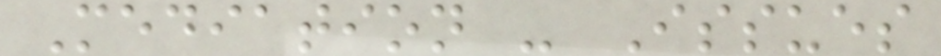Mediation - Issues
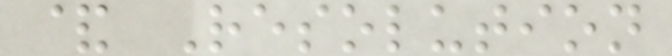& Resolution
